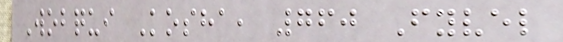Wobqui Kosha, 760 Fyvel
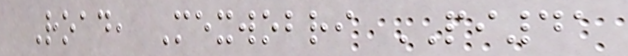Road, Mexwobri PI41
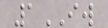1IW
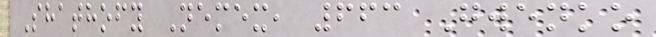Shathofy Nemex, 663 Gwenko
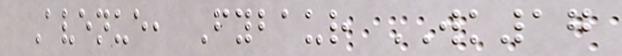Avenue, Fybaur WK17
